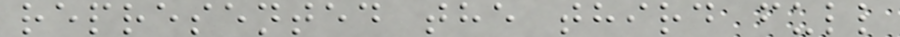represented the third full
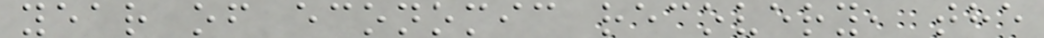year of economic recovery, the
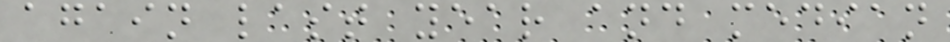again last year and median
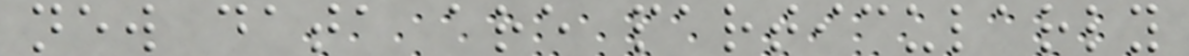new data are particularly
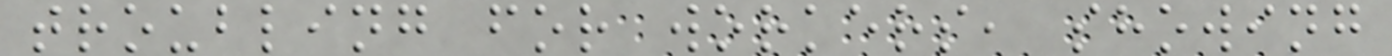troubling for workers, showing
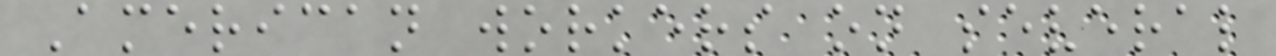American workers on several
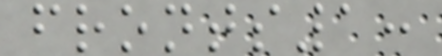fronts1:
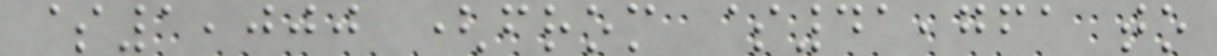$1,000 (from $41,761 to
